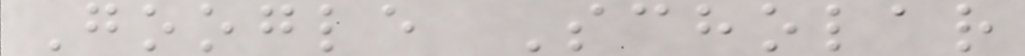Google Scholar
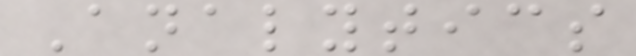Analytics
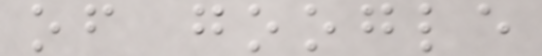of google
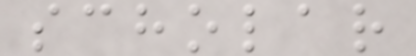scholar
